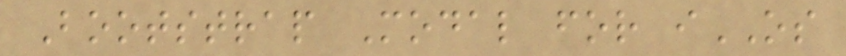Bootstrap Modal for iOS
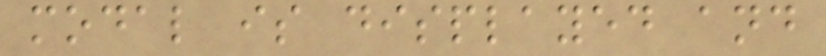modal is displayed and
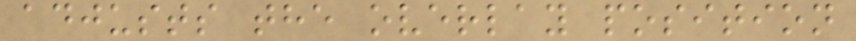adjusts the overlay position
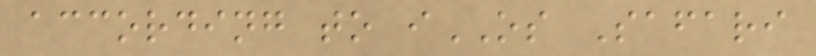according to iOS Safari
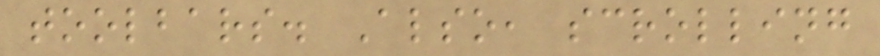toolbars. Also, scrolling
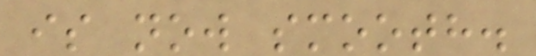is now smooth.
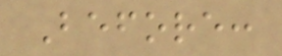Before:
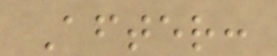After:
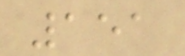151
